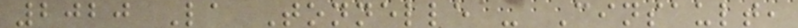2020 La Tonnelle - Cinsault,
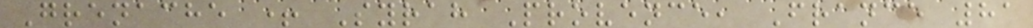Grenache + Syrah Provence, France 81
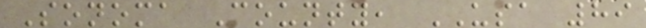Sonoma County, USA 89
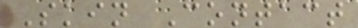Skin Contact
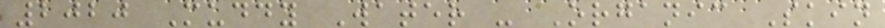2020 Muddy Water - Organic Skin
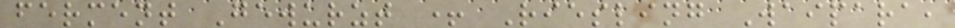ferment Gewurzt + Riesling Waipara,
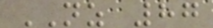NZ 87
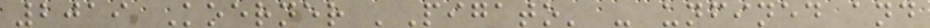2019 Koerner 'Pigato' - unfined and
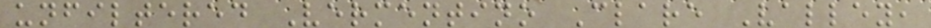unfiltered Vermentino Clare Valley,
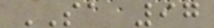SA 97
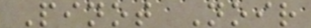Pinot Noir
